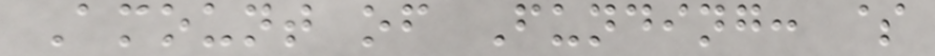Amount of Funding: $
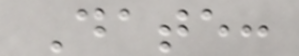Date:
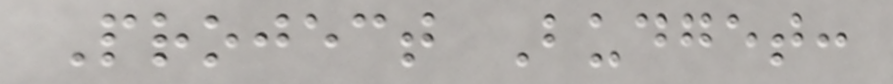Project Budget:
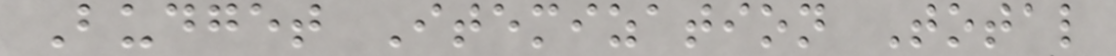Budget Itemization Total
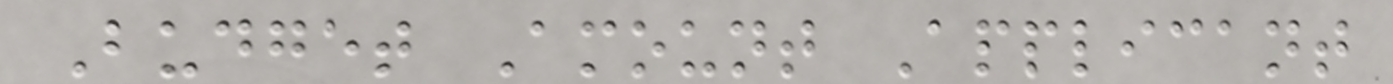Budget Amount Applicant
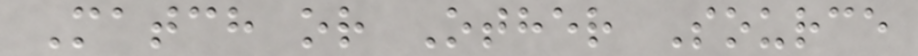Match or Other Source
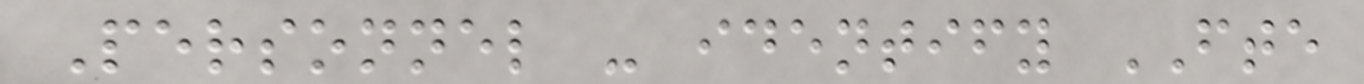Personnel - identify FTE
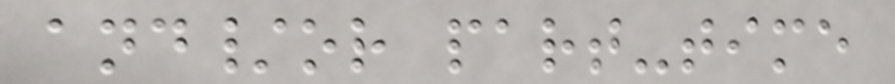and/or part-time
